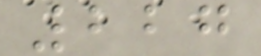227
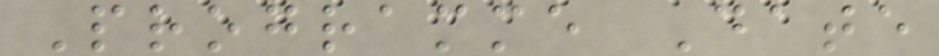Programme Date
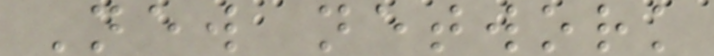New network
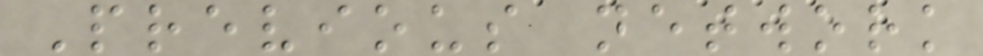Previous network
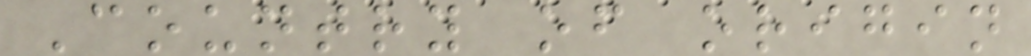Country of origin
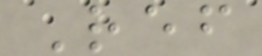Ref
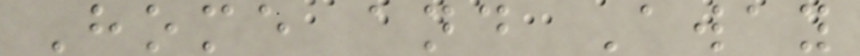Home and Away
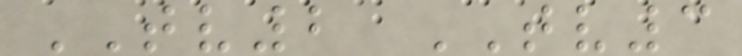TV2 TV3
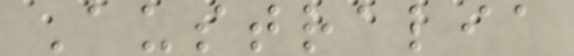Australia
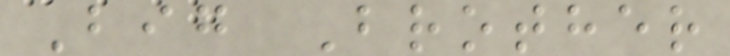Big Brother
